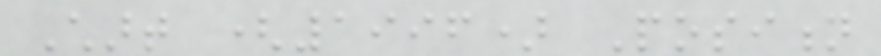Chart (1996) Position
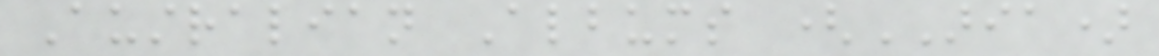Australian Albums (ARIA)
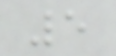5
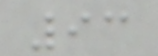93
